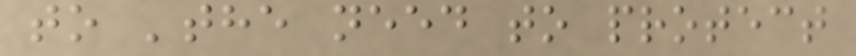to 'the need to protect
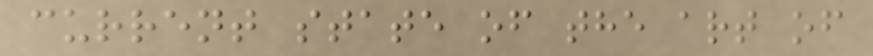current state of the art of
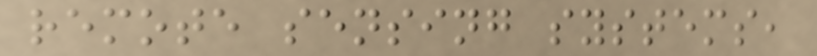remote sensing systems,
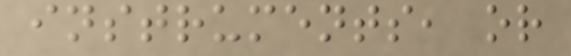instruments, or
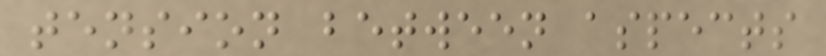tension between aspects
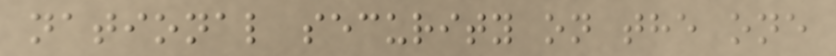national security on the one
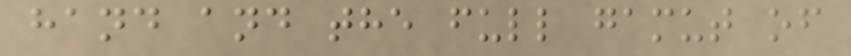hand and the full gamut of
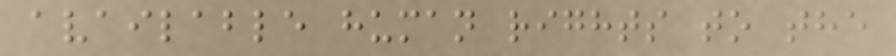available human rights to the
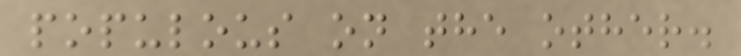populous on the other.
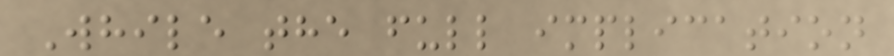While the full implication
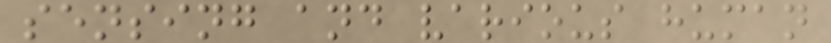sensing and various human
